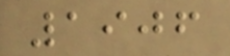1906
